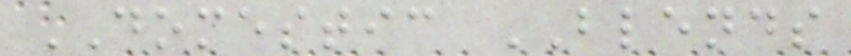DOMESTIC BLENDS
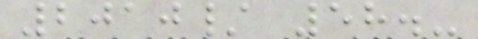2010/ 58.-
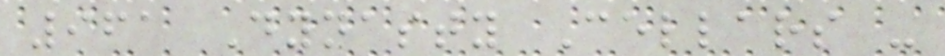961 Dynasty Cellars -
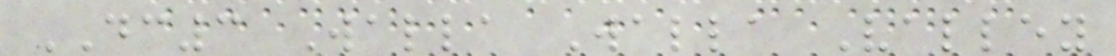DC3 Walla Walla Valley
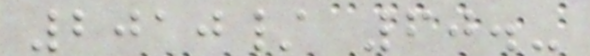2010/ 60.-
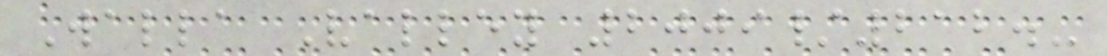Walla Valley 2009/212.-
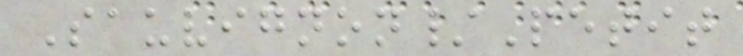Sauvignon/Petit
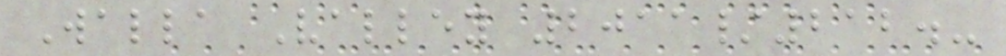Walla Valley 2011/212.-
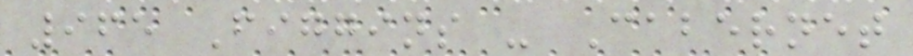965 Figgins - Cabernet
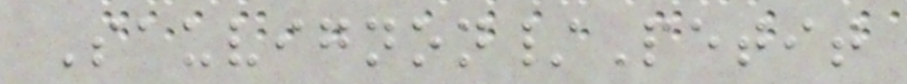Sauvignon/Petit
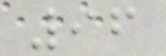96
